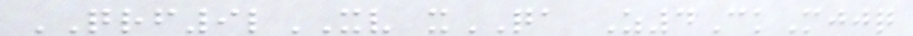QRF9lXV xQA Z4CkMjjq
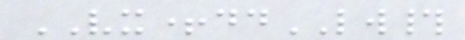VX+ddLW#
